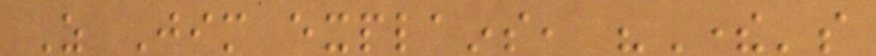As Jim explains, "There's
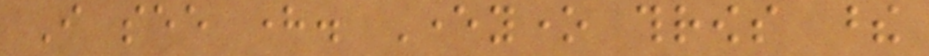I see here. Everyone throws these
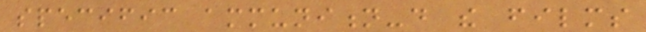specific ammunition-do the films
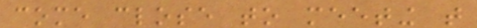come close to meeting that
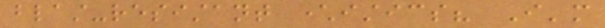blast-resistant characteristics? I'm
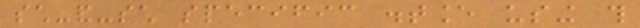such-and-such specific distance using this
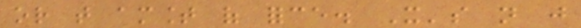or that amount of force. It's not just
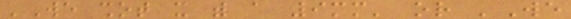'We shot it with a 9mm' or 'We
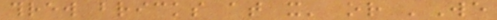threw bricks at it' or 'We
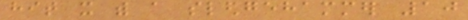hit it with a sledgehammer 10
